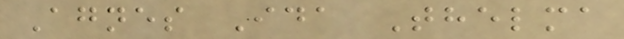Agnes Ida Thelma
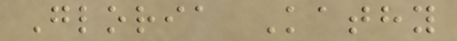Gloria Kathy
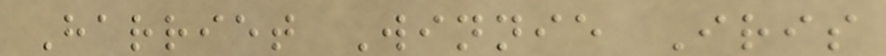Harriet Winnie Iris
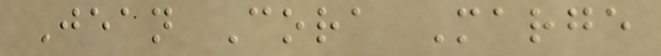Jean Cora Marge
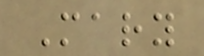Mary
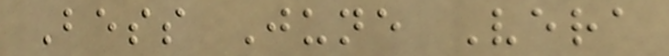Bess June Vera
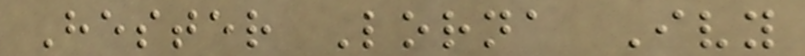Hester Lorna Ivy
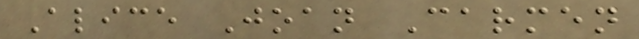Alice Joan Carmen
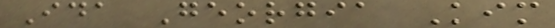Ida Georgia Kim
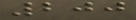200
